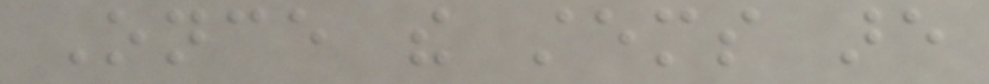Once the stems are
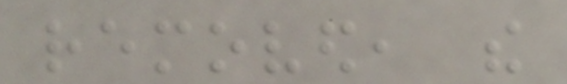removed, the
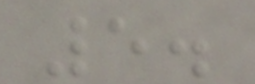5.
